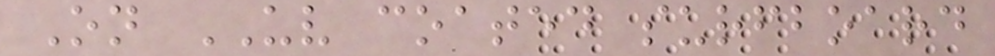On UV coated surfboard
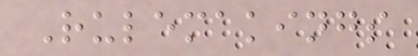Rulemakings
